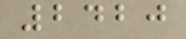2420
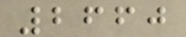2660
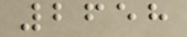2658
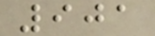901
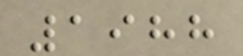1988
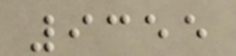9355
